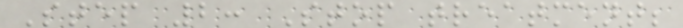Step 2: Stop treatment;
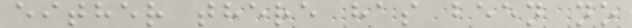either there has been no
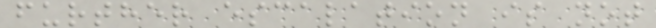further escalation is not
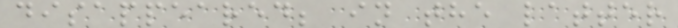disappeared; in the latter
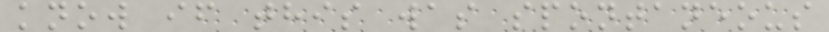know if this was spontaneous
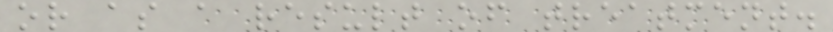or as a result of treatment.
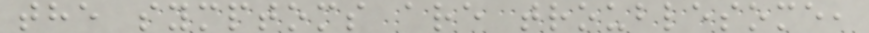the symptoms are troublesome,
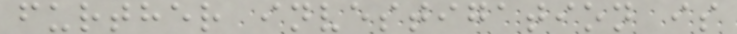further investigation is
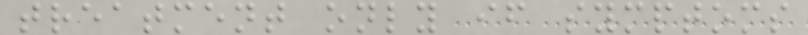treatment only if symptoms
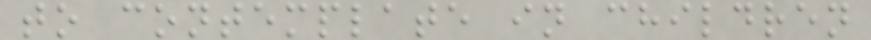to contemplate in children
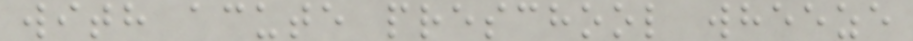with acute preschool wheeze
